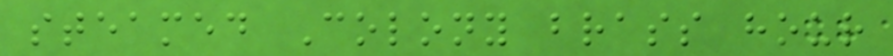steamed Colony brass hour
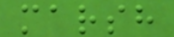marsh
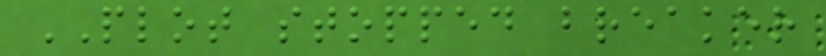PLOT stopped breaker
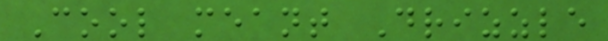Cool meant Drizzle
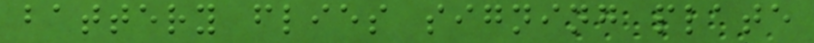battery flies signing plate
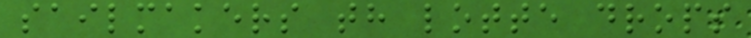sailmakers th lotte drops
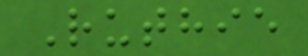Ruthie
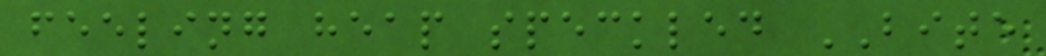feeling heap speckled BITE
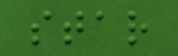star
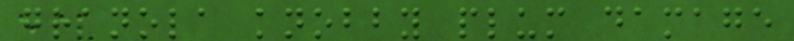granola knobby plum damage
